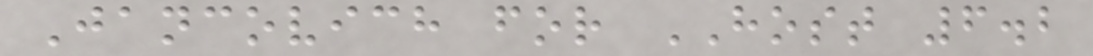Jancovich for HOST 6.2
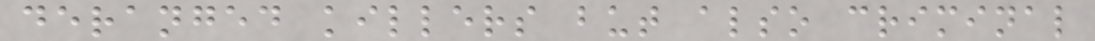deranged killers but also criminal
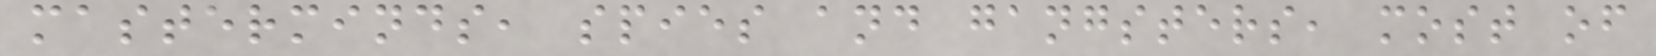masterminds, spies and gangsters, most of
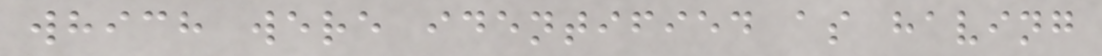which were identified as having
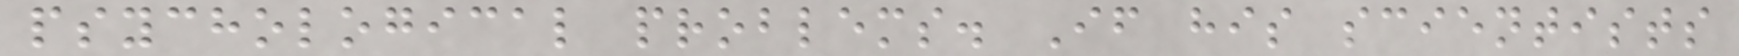psychological problems. If his scientists
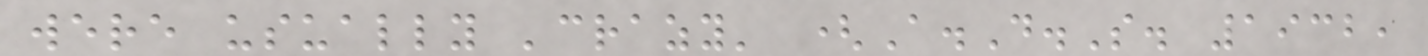were usually 'crazy' (A.D.S. 1932,
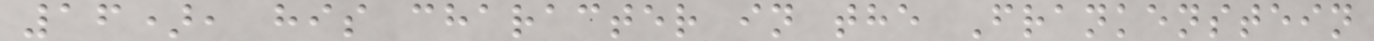16), his character in the Frankenstein
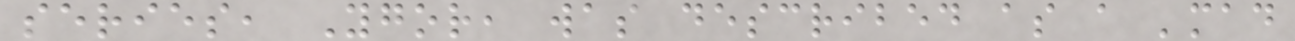series, Ygor, was described as a 'mad
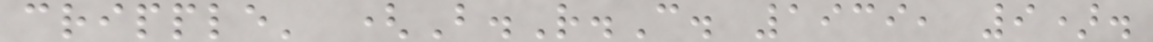cripple' (B.R.C. 1939, 9).
